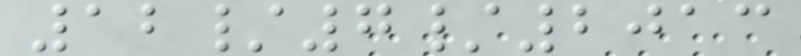12/7/2013
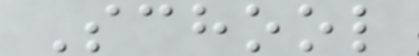School
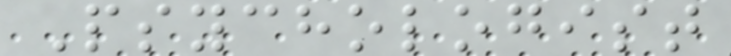Psychologist
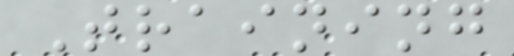Training
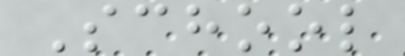School
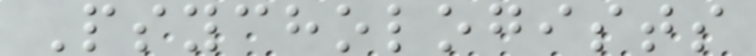Psychologists
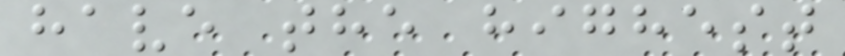have the highest
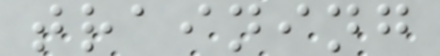training
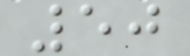50
